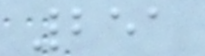251
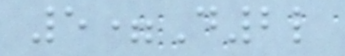5=D2l
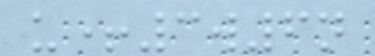u+3w6n
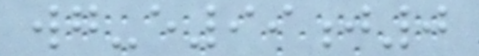wg-e99j0
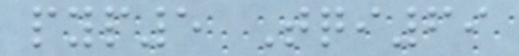pyp5 Tqi69
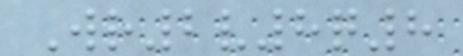Wr2v8q8
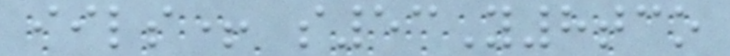iils+ s53Y8tco
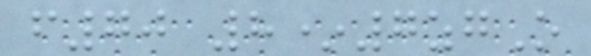f70 8*7zgO
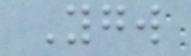Ygw
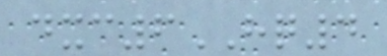dxc6HQ4
